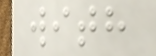with
